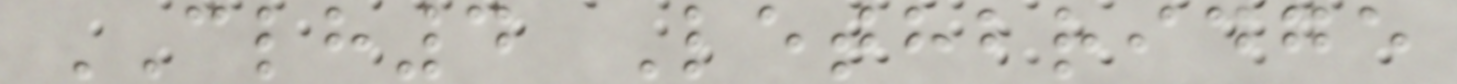CLH4 Lethbridge
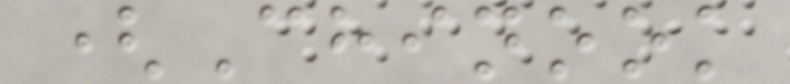(Chinook
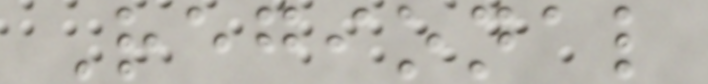Regional
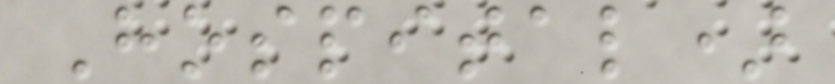Hospital)
